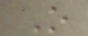O
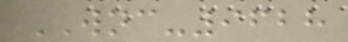WNC-9628
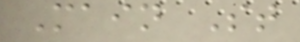Main St
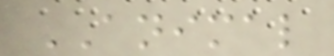ANIMAL
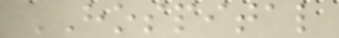HOSPITAL
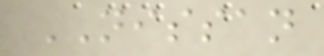NISSAN
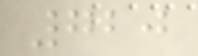720
